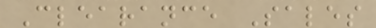Clearance Sales
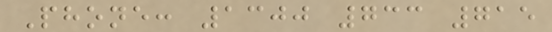Phone: 1300 733 715
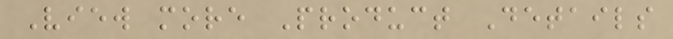View more Product Details
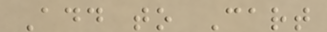Add to Cart
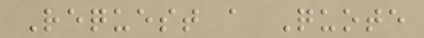Request a Quote
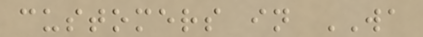customers in WA
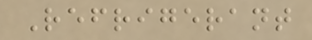Refrigerant
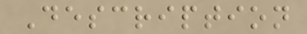Description
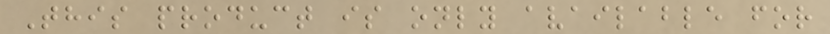This product is only available for
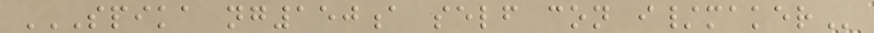SPIKA NG150A SELF CON I/MAKER
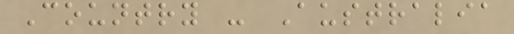Country - Australia
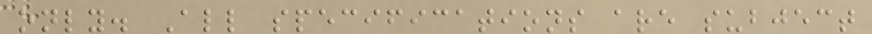only. All specifications are subject
